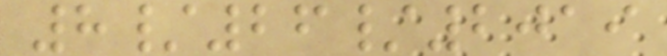8/26/2019
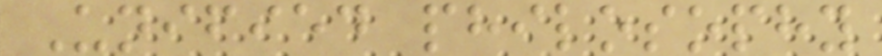Unified philosophy
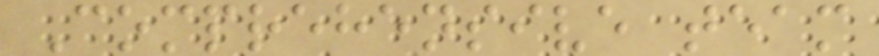Comprehensive team
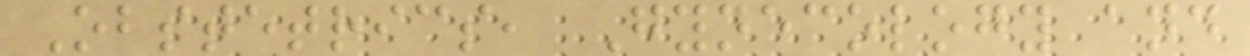Obstetrics, Gynecology and
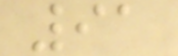91
